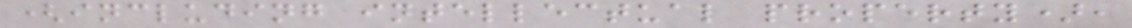(including intellectual property),
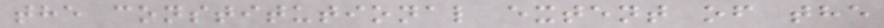the constitutional extent of the
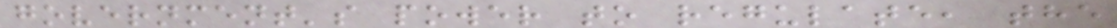government's power to regulate, the
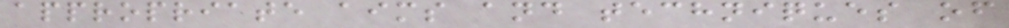appropriate aims and techniques of
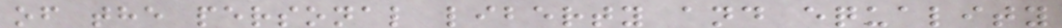of the personal liberty and equality
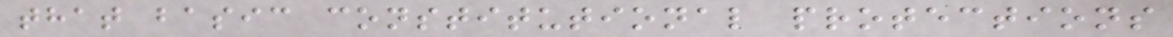that basic constitutional protections
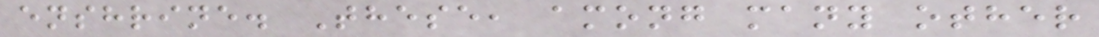enshrine. These, among many other
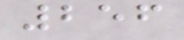256
